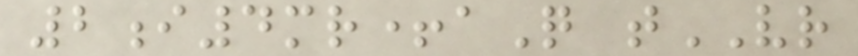2i4mr+aQ tVR
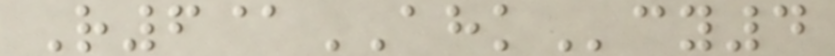R6@AHKcy4
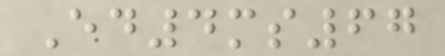Ed4ms67
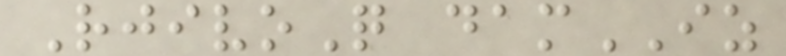RjivoQ damIZ
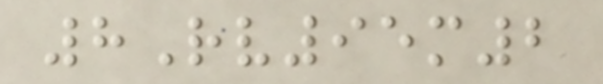8Rv95m2
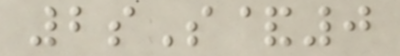2sS&0
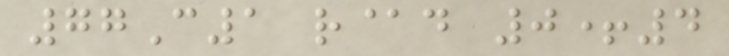77C1 r@d 0+4
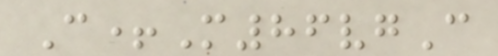C+M86vgC
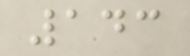143
